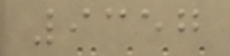9357
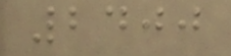2400
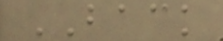BACK
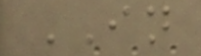IN
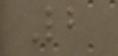2
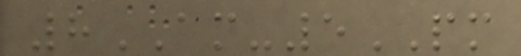8AM-5PM
